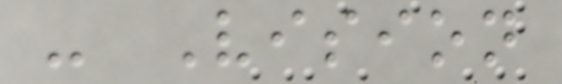- Vision
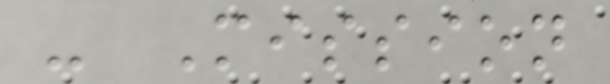- Mission
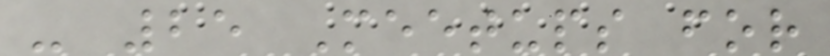- 25 Meetups for
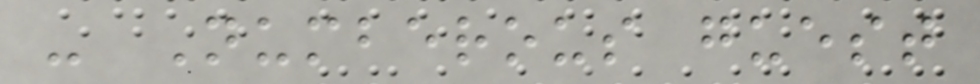- Numberous guest
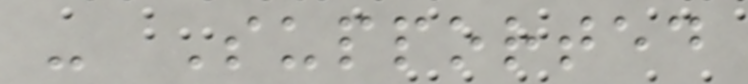- Supported
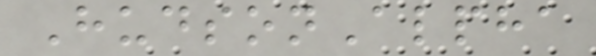HudsonAlpha
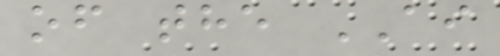of the AI
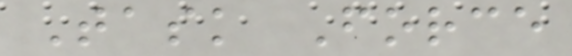Task Force
